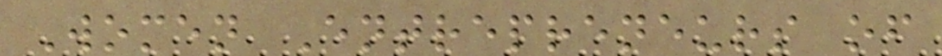Women Entrepreneurs of
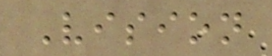Vision
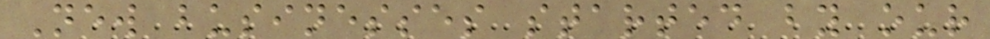New businesses started by our
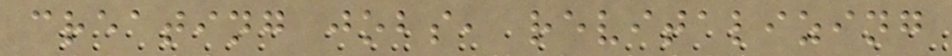creating jobs, revitalizing
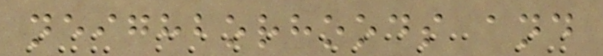neighborhoods and
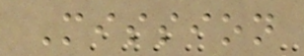Mission
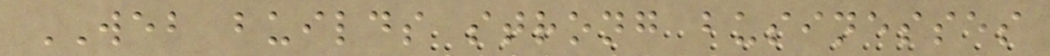WEB builds strong businesses
